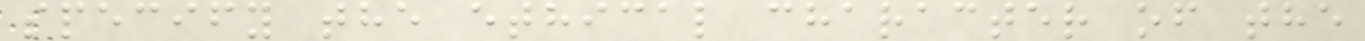specify the ethical character of the
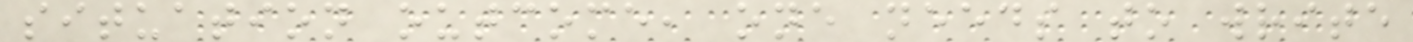situation outcome, one needs to write
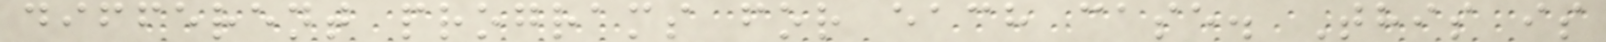different programs for each case. This is
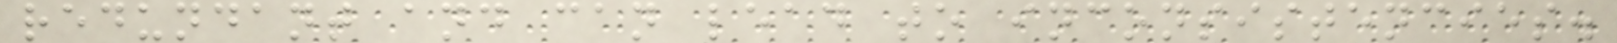redundant and can lead to inconsistencies.
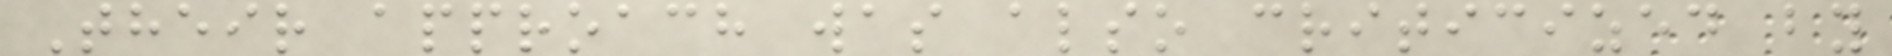Their approach was also criticized by
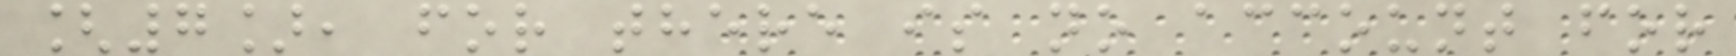[7], for there is no account for
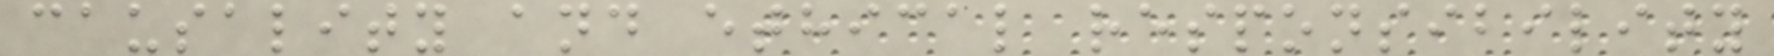causality and ethical responsibility
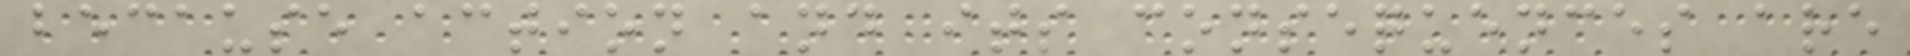because action and its consequences are
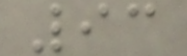93
